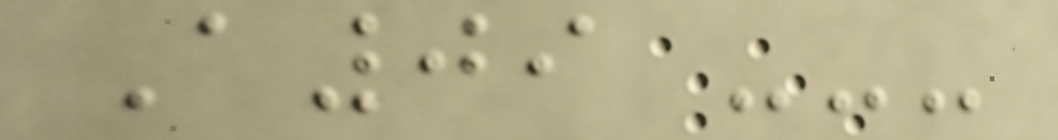A09 ---
